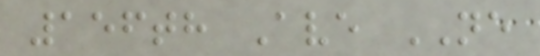156th Ave NE
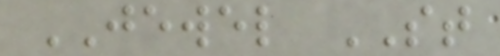JEWEL ST
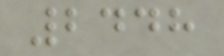2448
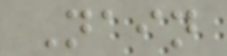Nain
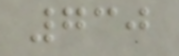730
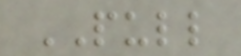PULL
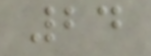24
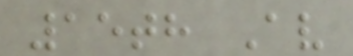15th Av
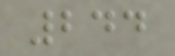244
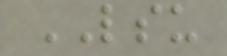LSU
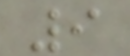9
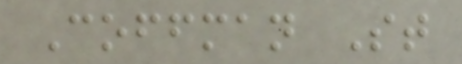Coffman St
